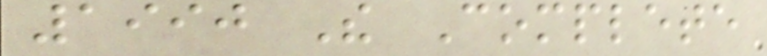1990 The Complete
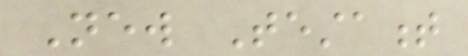New Testament
